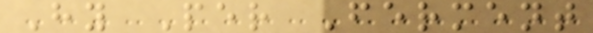Hy Per Ferment
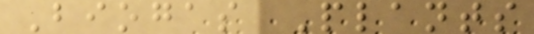Biogas Plants
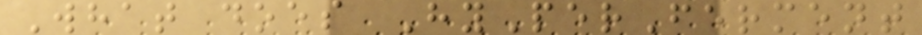What does HyPerFerment
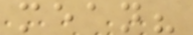mean?
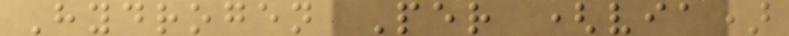Hydrogen Per (via)
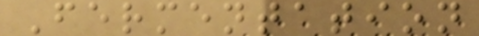Fermentation
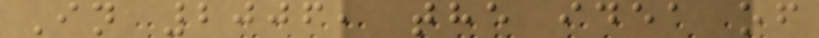In 2006, the idea of
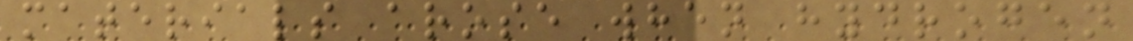materials arose when hydrogen
